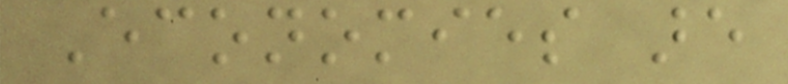Economies are
